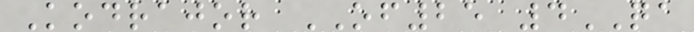Kodrajor OF25 4QA
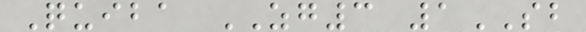Quiba ZG3 1SB
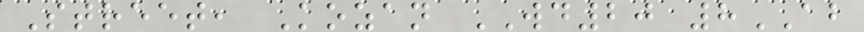Street, Kozan WD20 8AB
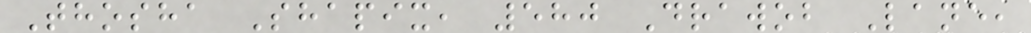Thosha Shapix, 580 Drawob Lane,
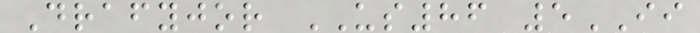Drafyjor US86 5II
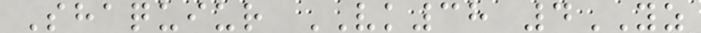Shaquiur VK38 4YZ
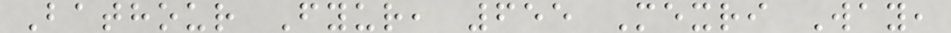Bathour Fyur, 655 Mexri Way,
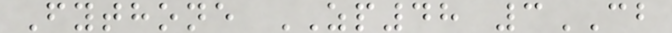Fythone ZP48 3CB
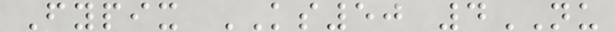Fypix KS50 4NU
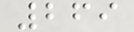269
